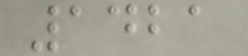1421
